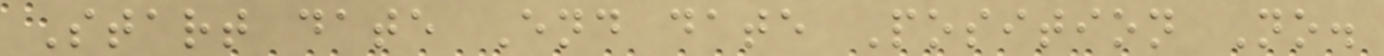Start date End date Position No.
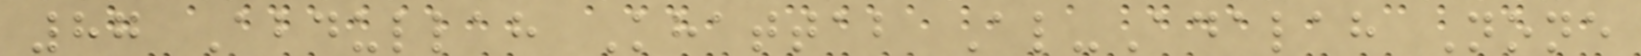87 Abdullah Khattab Al-Adalah None
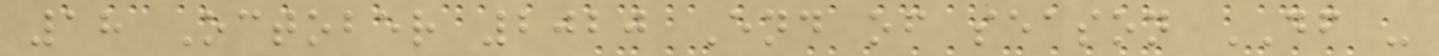18 October 2020 End of season DF -
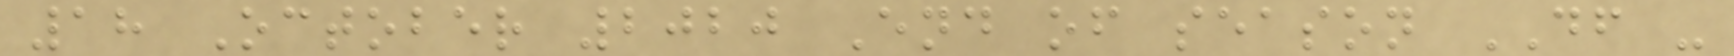18 October 2020 End of season DF -
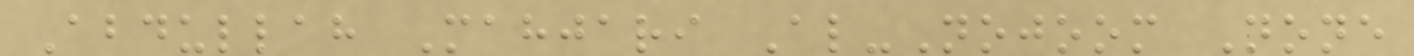Abdullah Mahjari Al-Nojoom None
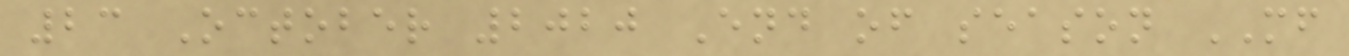23 October 2020 End of season MF
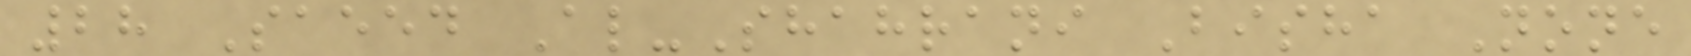28 Saeed Al-Shahrani Bisha None
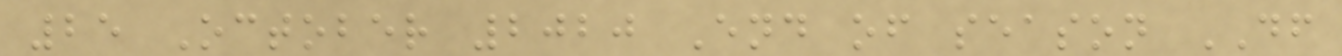25 October 2020 End of season DF
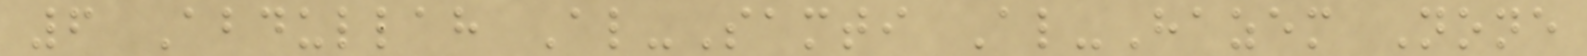6 Abdullah Al-Samti Al-Hazem None
